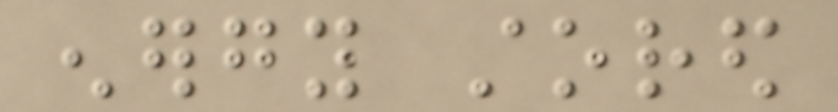energy stored
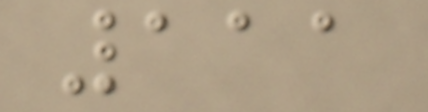111
